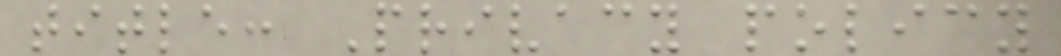title: Privacy policy
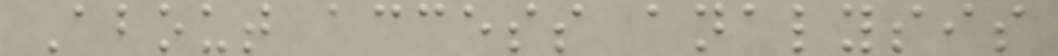About access analysis
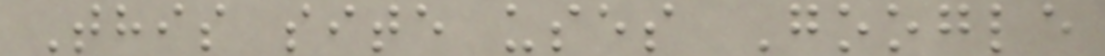This site uses Google
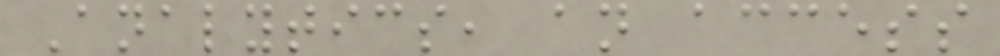Analytics, an access
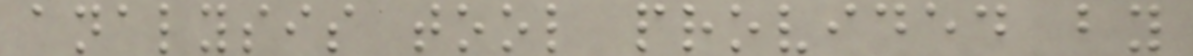analysis tool provided by
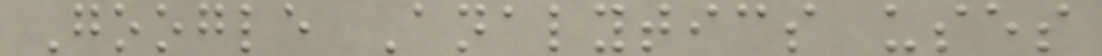Google Analytics uses
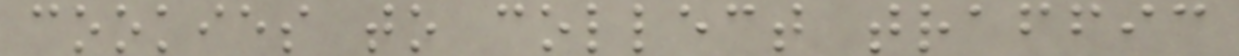cookies to collect traffic
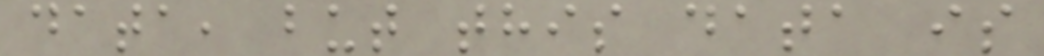data, but this data is
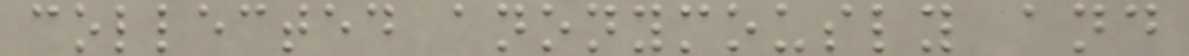collected anonymously and
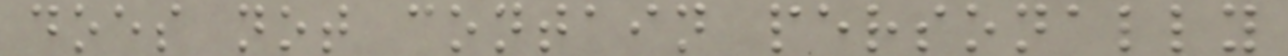does not contain personally
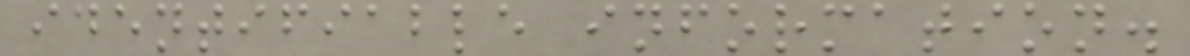identifiable information.
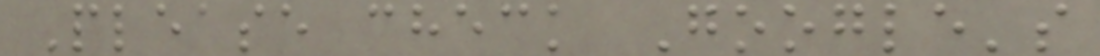Please check Google's
